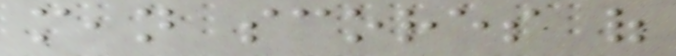mean scores of
